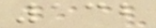132
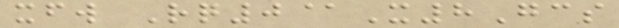xfw Rq0@X8Gcs
